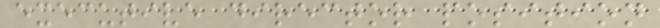executive director position
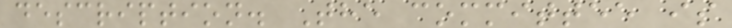description. The committee is
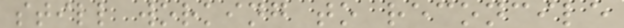still working to reconcile
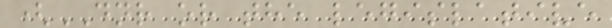(DNR or the legislative
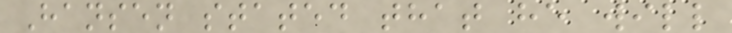Hansen stated that he will
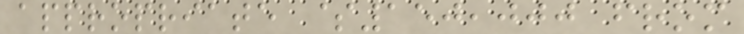appropriate $150,000 from
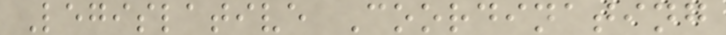Legislative Coordinating
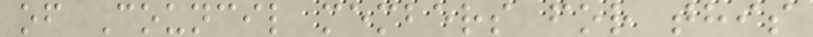of Council members for this
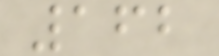162
